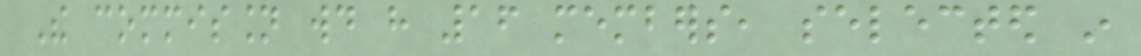The commission would have 16 members, selected in
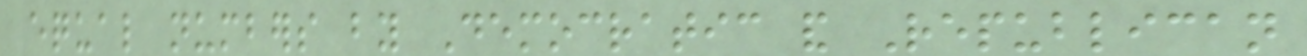equal numbers by Democratic and Republican
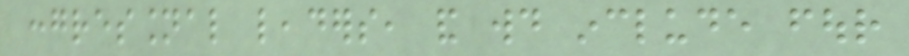congressional leaders, and would include four
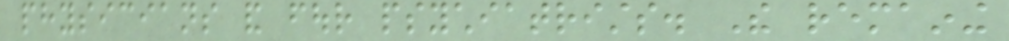physicians and four psychiatrists. The remaining
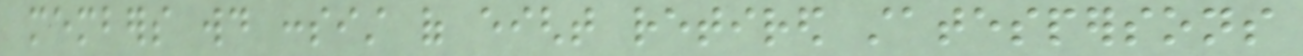members would consist of eight retired statespersons
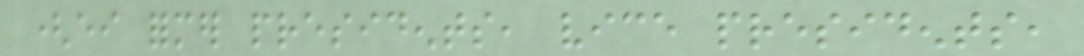(either former presidents, vice presidents,
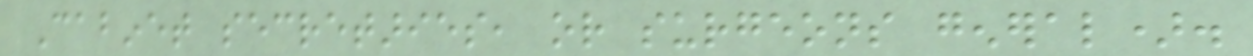Cabinet secretaries, or surgeons general).
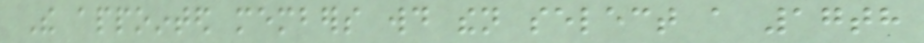The appointed members would then select a 17th
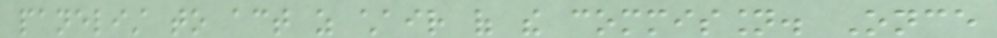panelist to act as chair of the commission. Once
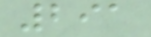291
